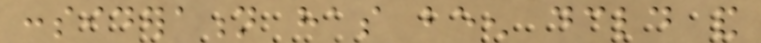consideration has been declared and
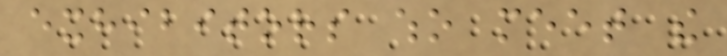exhibitors who meet the
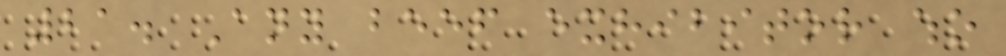21. Any beef exhibitor who
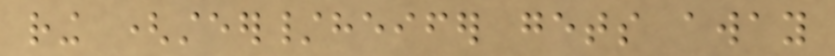ring (steer/heifer gets away
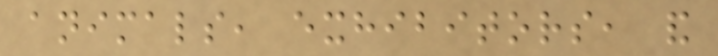animals, exhibitors, and
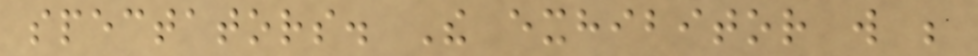spectators. The exhibitor will be
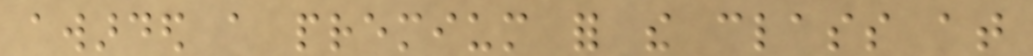awarded a premium for the class at
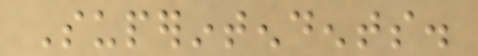Superintendents.
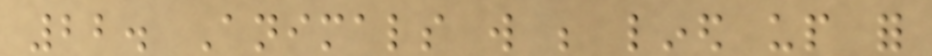22. Animals will be lined up for
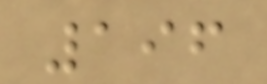196
